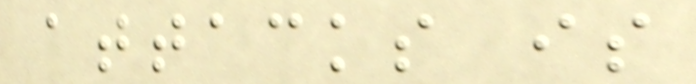attacks is
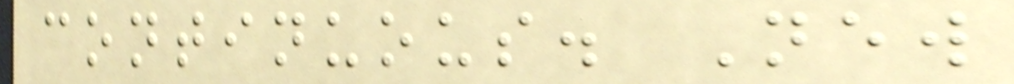continuous. New
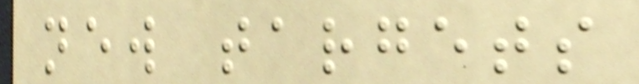new targets
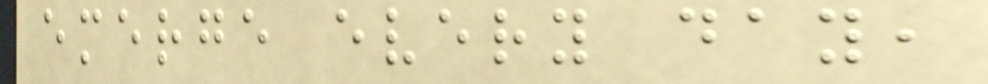emerge every day,
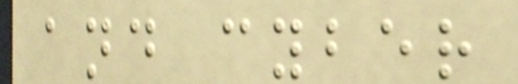and cyber
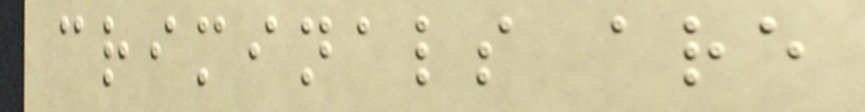criminals are
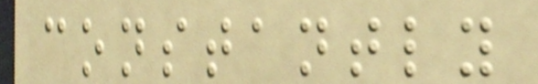constantly
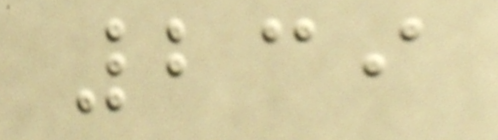239
